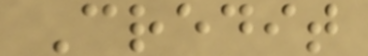Credit
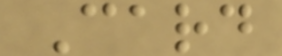Card
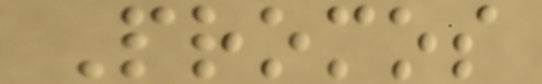Promos
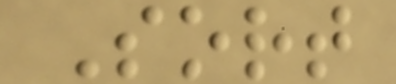Sort
